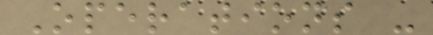Operations -
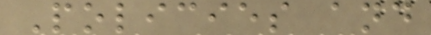Policies and
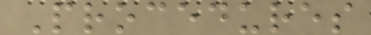Procedures
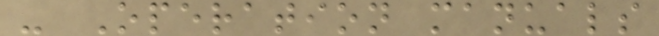- Operation manuals
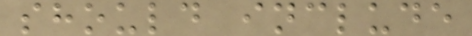should include
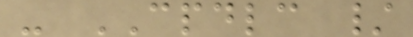- CPDLC /
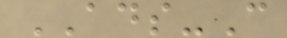ADS-C
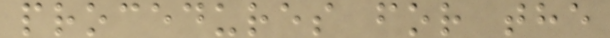procedures for the
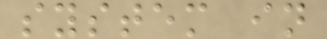system in
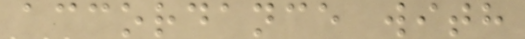accordance with
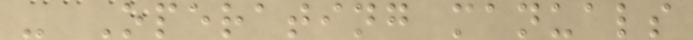- Operating manuals
